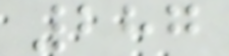287
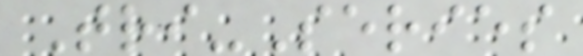Tri-Series
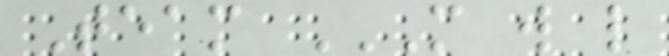Team M W L
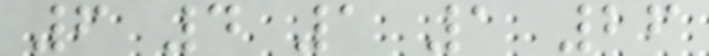6 4 1 1 26
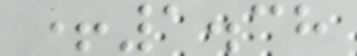+1.38
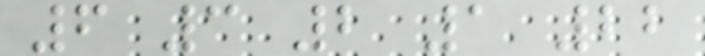6 3 2 1 22
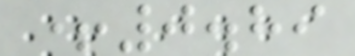+0.89
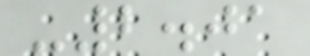-2.01
